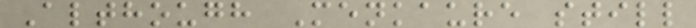Although Menkaure still
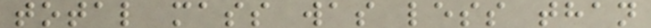total mass was less than
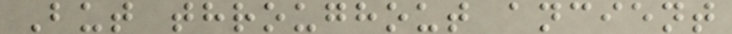But throughout ancient
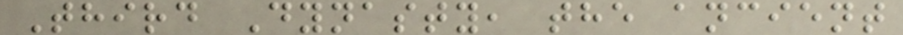Third Dynasty, the ancient
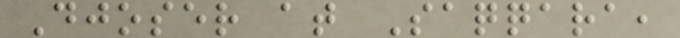Djoser at Saqqara,
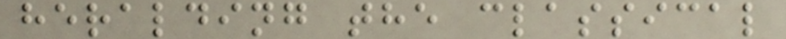heralding the classical
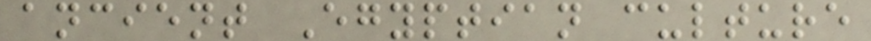ancient Egyptian culture
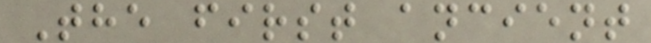The first ancient
